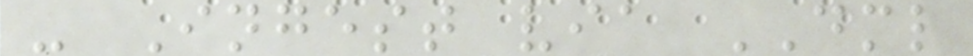- Ingest via DML
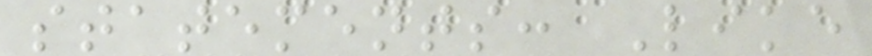statements: Like
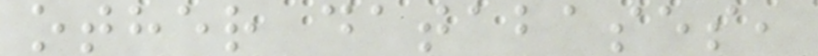other databases,
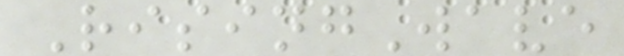RisingWave
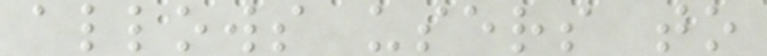allows users to
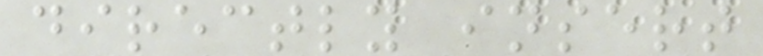directly insert
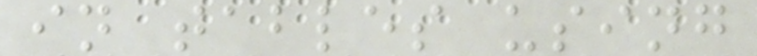in tables using
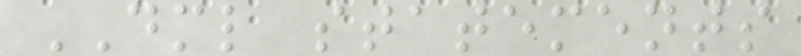DML statements
